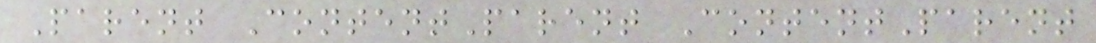Parent ContentParent ContentParent
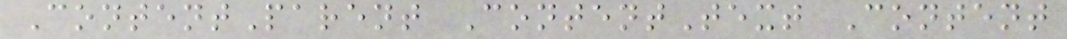ContentParent ContentText Content
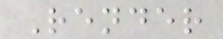Render
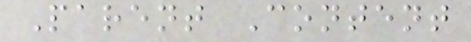Parent Content
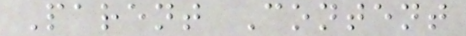Parent Content
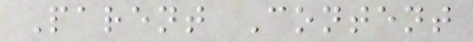Parent Content
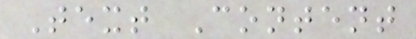Text Content
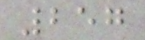257
